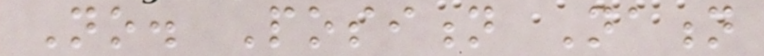No. Position Nation
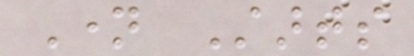Name Starts
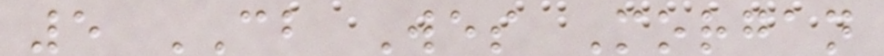5 CB Wes Morgan
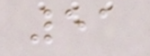51
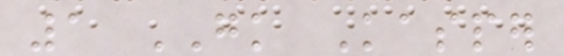1 GK Kasper
